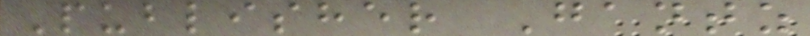Publisher Gantz
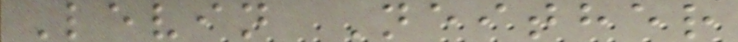Levin Neither
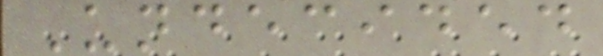Undecided
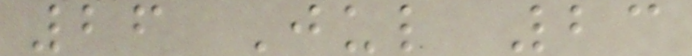26 Jul 23
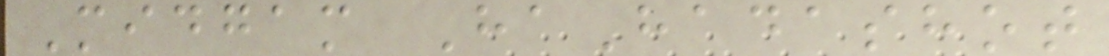Midgam HaHadashot
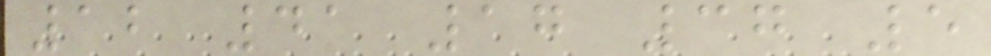12 41 17 37 5
